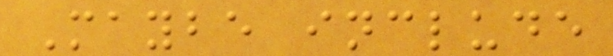Maybe include
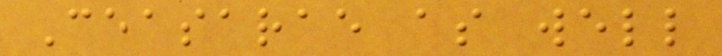Ceasarae as well
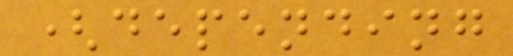(depending
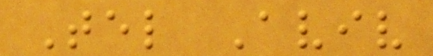Tel Aviv
